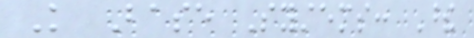Knowledge Base Systems: These
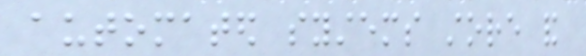automated systems store and
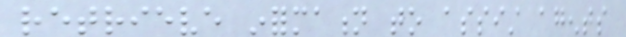retrieve information to assist agents
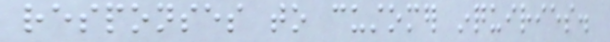responses to customer inquiries.
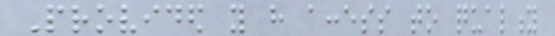Provided you have access to quality
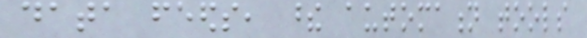data feeds, these automation tools
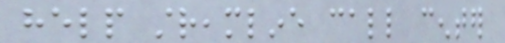help streamline call center
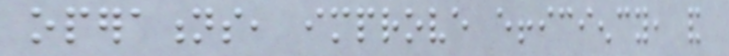operations, improve efficiency, and
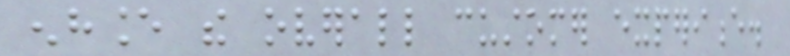enhance the overall customer experience.
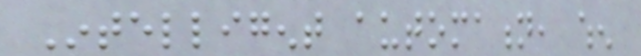Intelligent automation, when
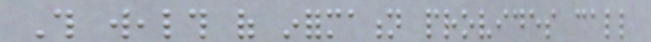This wealth of information provides call
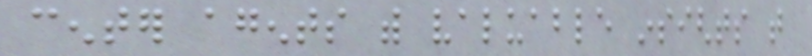center agents with valuable insights that
